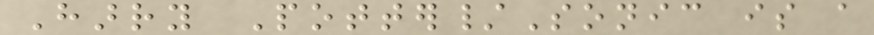Harry Potter/Sonic is a
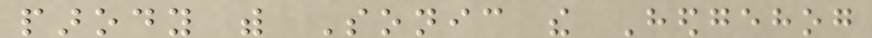parody with Sonic the Hedgehog
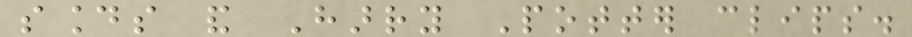sounds and Harry Potter clips.
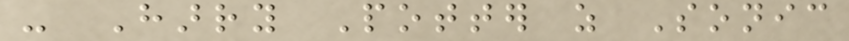- Harry Potter as Sonic
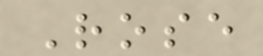Rose
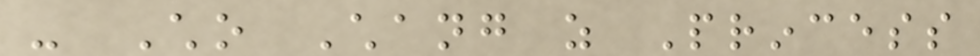- Cho Chang as Princess
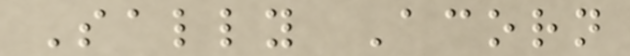Sally Acorn
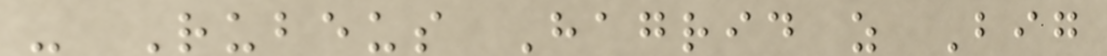- Rubeus Hagrid as Big
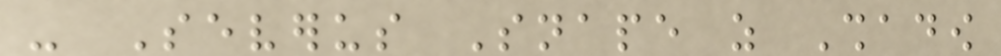- Severus Snape as Shadow
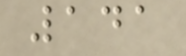141
